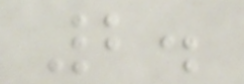2.
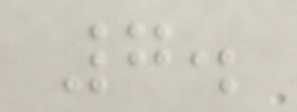7.
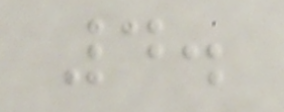4.
